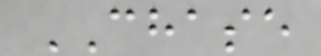CHASE
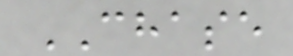CHASE
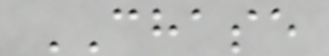CHASE
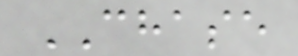CHASE
